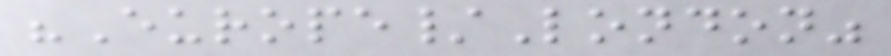"Europe/London"
